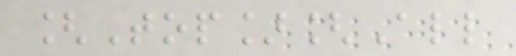[Top][All
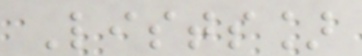Lists]
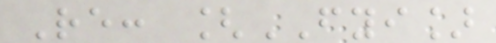Re: [FYI]
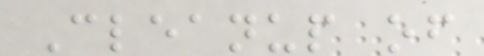Cleanup of
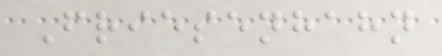Friesenhahn
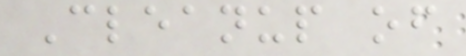Cleanup of
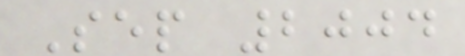Sep 2004
